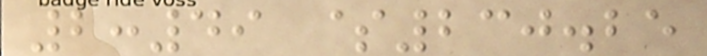2:49 $230.25
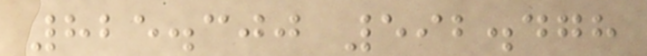825.300 592.478
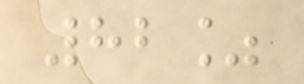82%
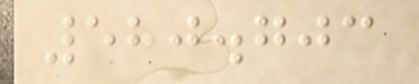520.703
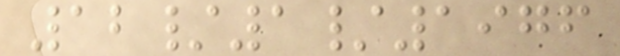12/1/1976
